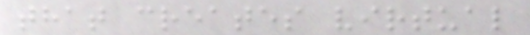that creates virtual
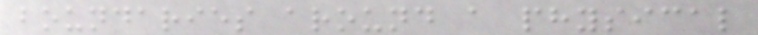boundaries around a physical
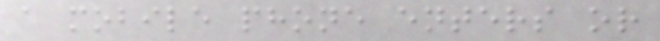a mobile phone enters or
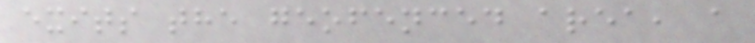exits the geofenced area, a
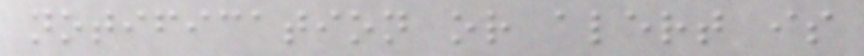notification or alert is
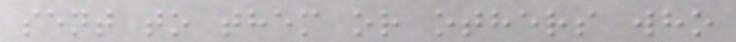sent to them or others who
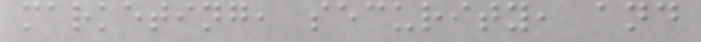marketing, security, and
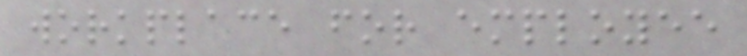workplace for employee
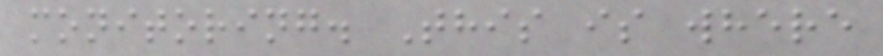monitoring. This is where
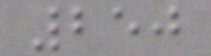250
